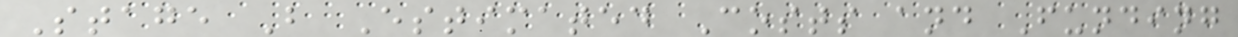Stage B Estimated Costs and Funding
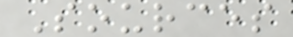Sources
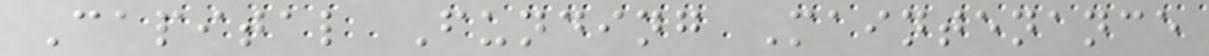Capital Funding Maintenance
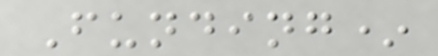Funding*
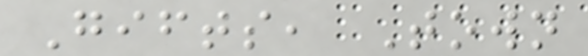Gifts, Town
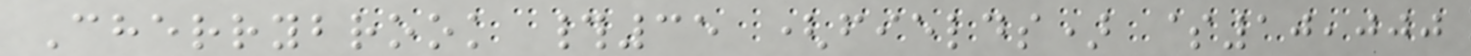Cherrybrook #35 (fields) $10,000
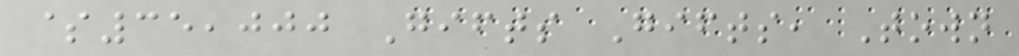$35,000 Gifts Gifts, Town
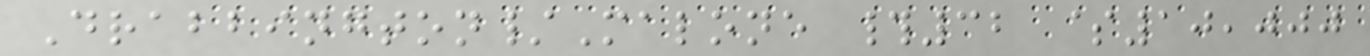Drabbington/Malone #32 $10,000
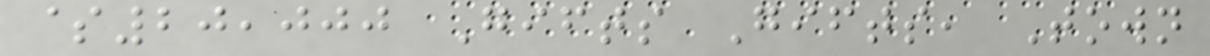$20,000 Gifts Gifts, Town
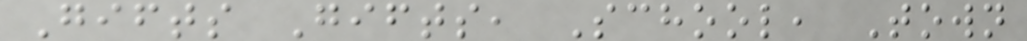Gifts Gifts, School, Town
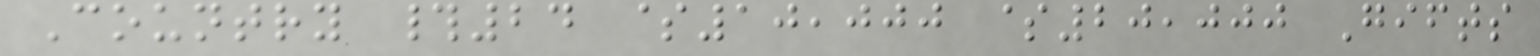Country #24 $10,000 $20,000 Gifts
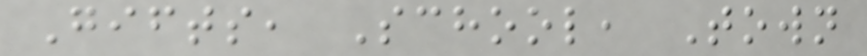Gifts, School, Town
